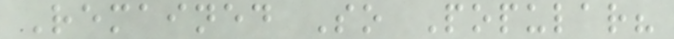Remained So Popular?
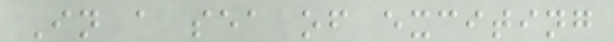In a sea of exciting
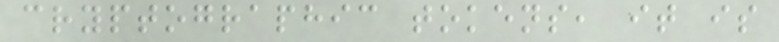cryptographic tokens, it is
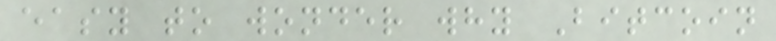easy to wonder why Bitcoin
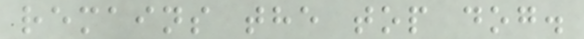remains the top dog.
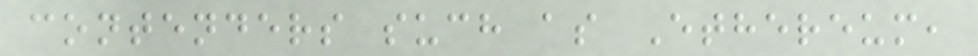contenders such as Ethereum,
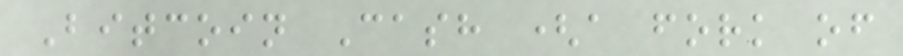Bitcoin Cash (a fork of
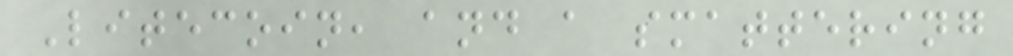Litecoin, and a smattering
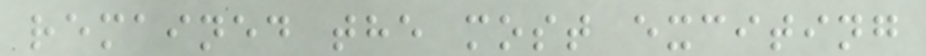remained the most exciting
